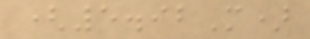(5.92M)
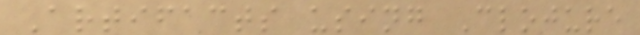Artifacts using Clojure
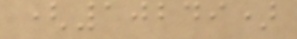(10249)
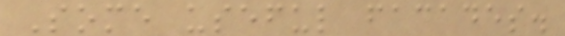Some useful facades.
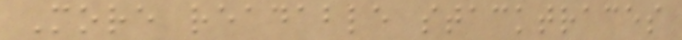More readable stacktraces
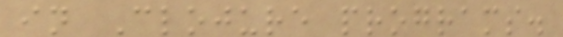in Clojure programs.
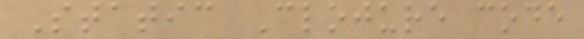Static Clojure code
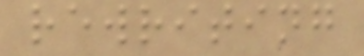rewriting
